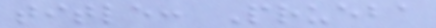title: Prueba
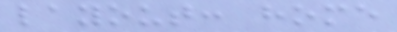layout: home
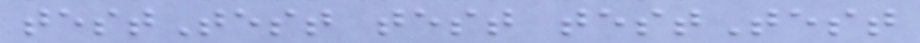testTest test testTest
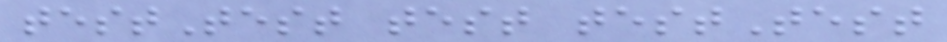testTest test testTest
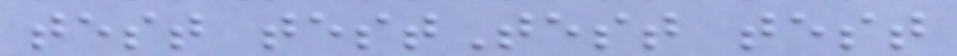test testTest test
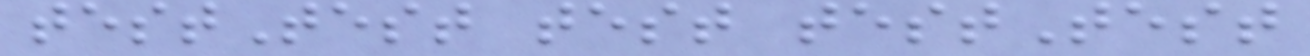testTest test testTest
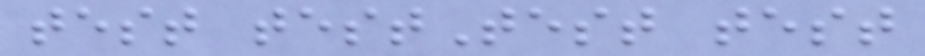test testTest test
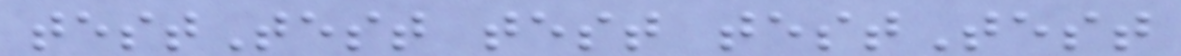testTest test testTest
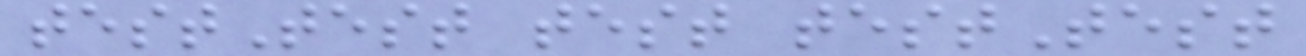testTest test testTest
